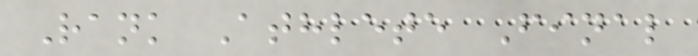Rank Athlete Final
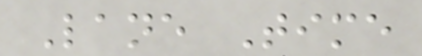Lane Time
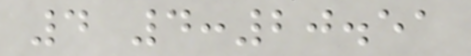4 4:20.51
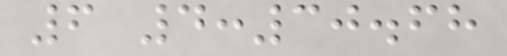6 4:30.68
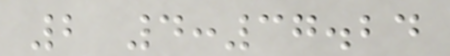2 4:37.24
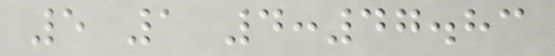5 1 4:47.83
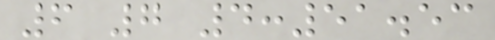6 7 4:51.53
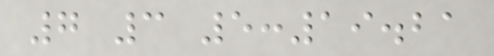7 3 5:19.21
